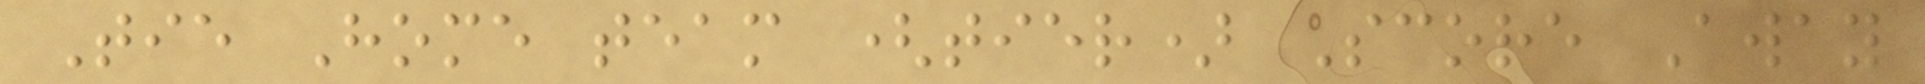Tie Home team (tier) Score Away
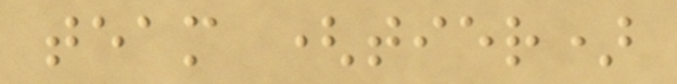team (tier)
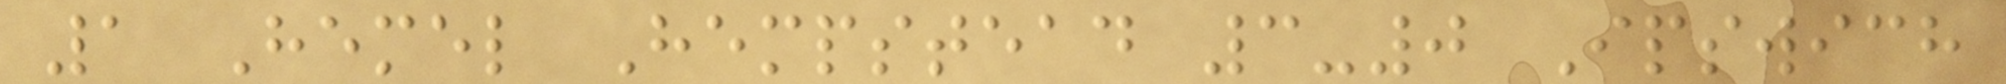1 Hemel Hempstead 3-0 Ipswich
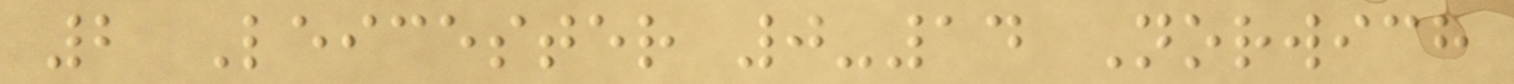2 Leicester 0-14 Norwich
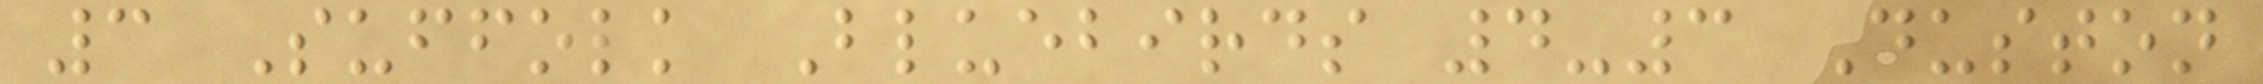3 Suffolk Bluebirds 4-3 Duston
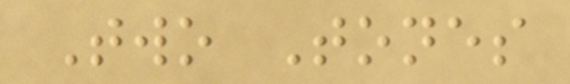Two Tones
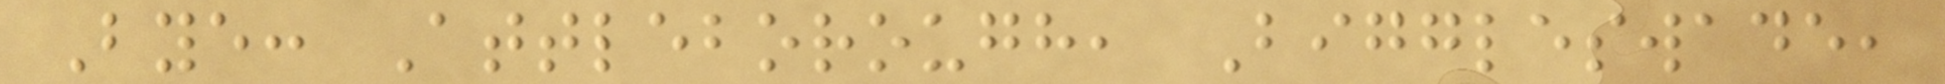Bye: Attleborough, Biggleswade,
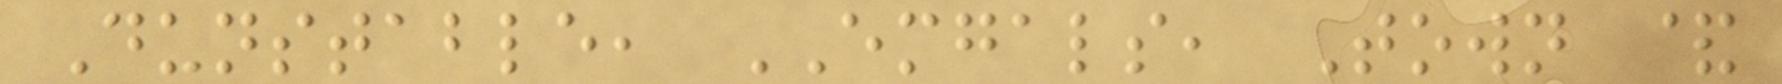Dunstable, EMGALS, Town &
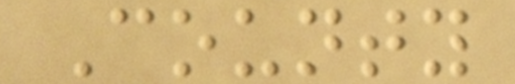County
